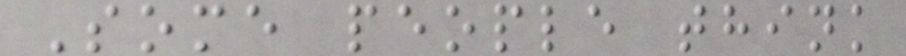Some people think
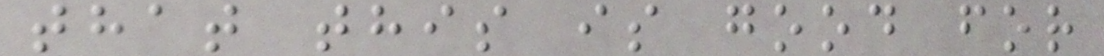that this is good for
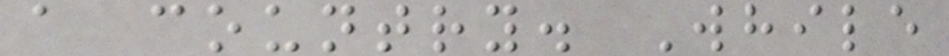a country. While
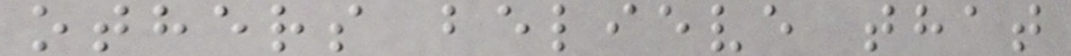others believe that
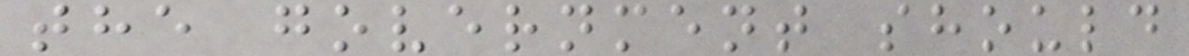the government should
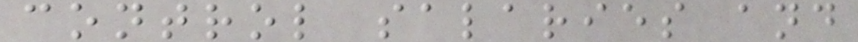control salaries and
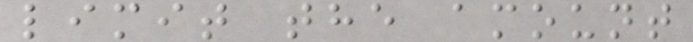limit the amount
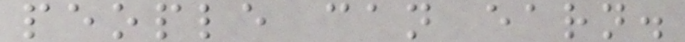people can earn.
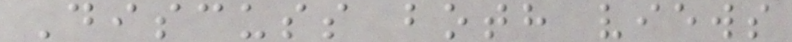Discuss both views
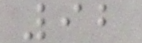92
